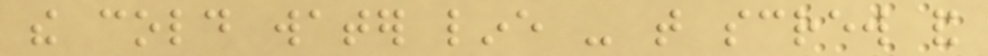the cold water line - that screw and
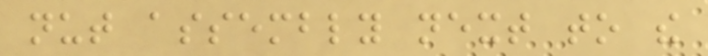nut assembly next to the
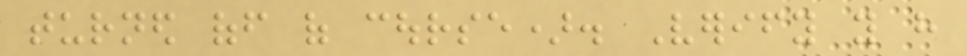turned off of course). Verify you have
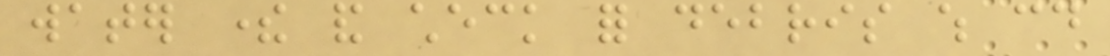water there and check for debris which could
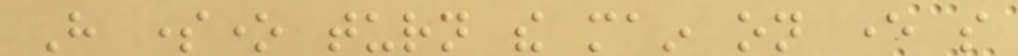Have someone turn the main on ever so
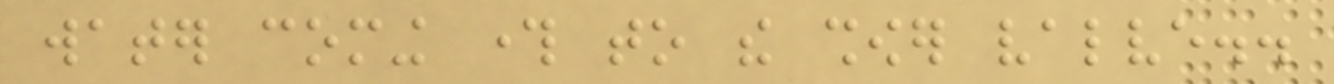water coming through to the shower valve..
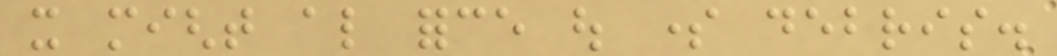it might also force out some debris.
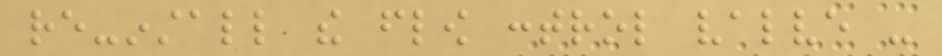re-install the flow control valve -
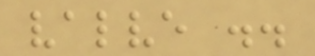valve ..
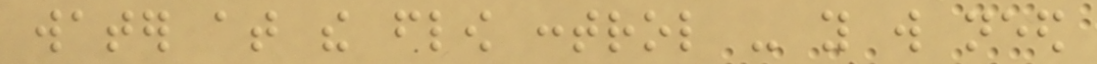water at the flow control - you will need
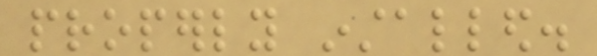properly installed.
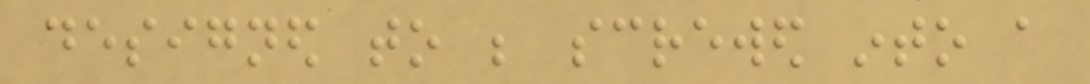designed to be screwed into a
